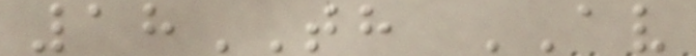18TH AV
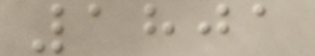1801
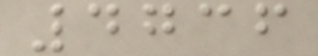4736
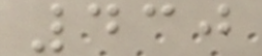430
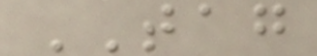TAG
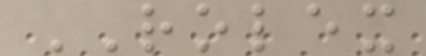ROLEX
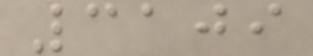3109
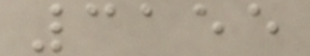3155
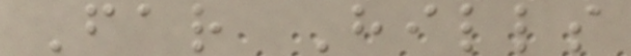Far Hills
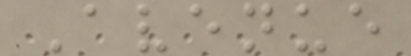Avenue
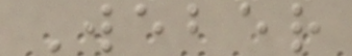Weber
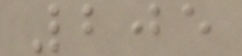205
